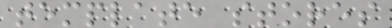template stores
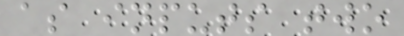as inputs two
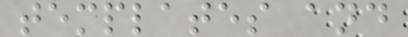templates and
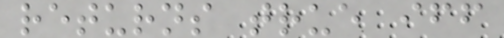returns true iff
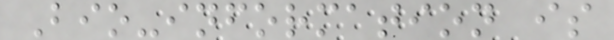Bio-information is
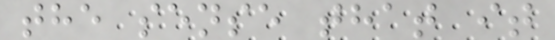the sense that it
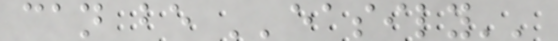can be ''easily''
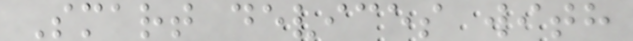Smart devices with
